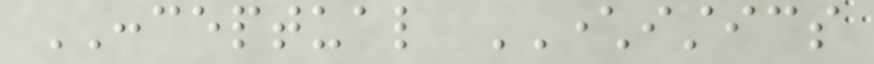CONCEPTUAL CHARACTERISTICS
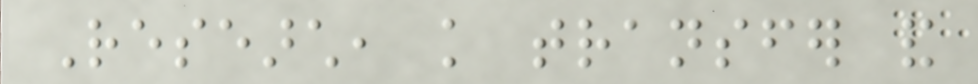Research, knowledge transfer and
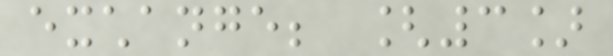exchange; [3]
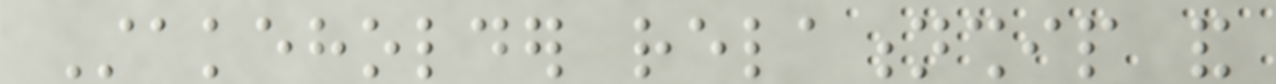Stakeholder relationship and
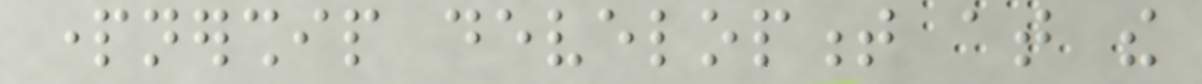partnership development at the
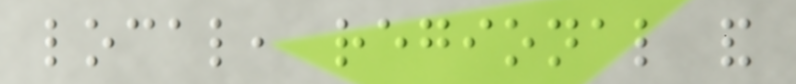local, regional and
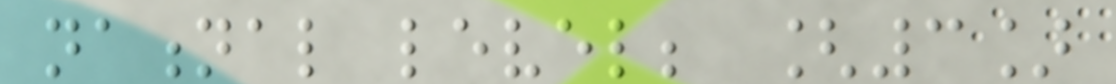national level; [3]
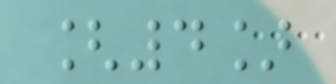[4]
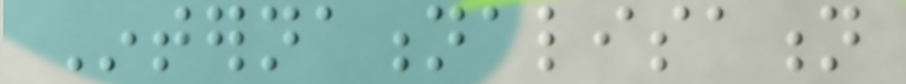Internationalisation
